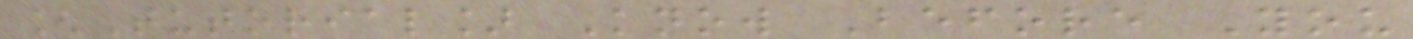[Tutorial] Know Before You
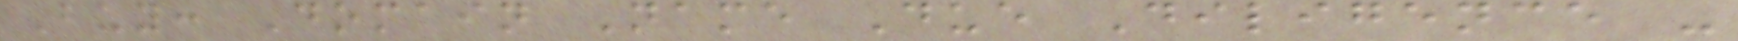Buy: Domain Name Due Diligence -
